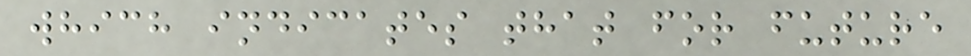which indicates that for future
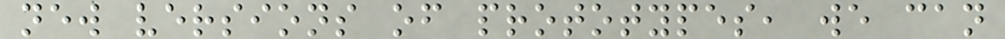new versions of prototypes, we can
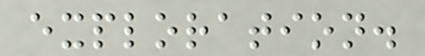exploration.
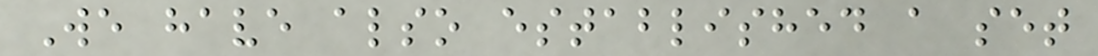We have also established a set
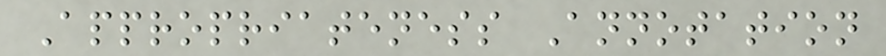Appropriateness Annotation
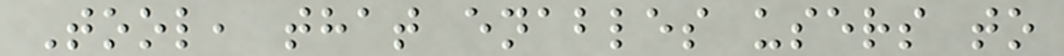Tool, that enables users to
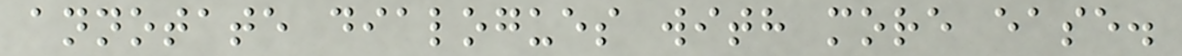annotate dialogues with more ease.
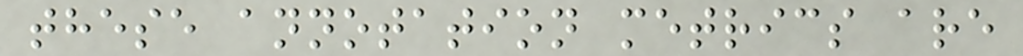these annotation metrics are
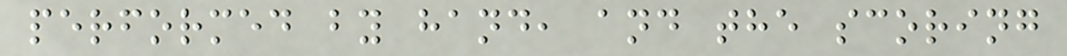performed by hand, and the scoring
